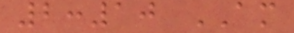2:10 AM
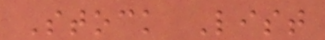Stock List
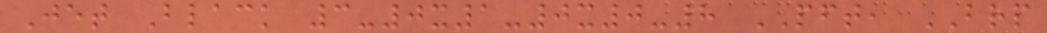Jet Black 3-0x1-0x0-8 PFT, BRP
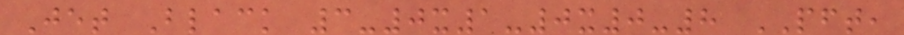Jet Black 3-0x1-0x0-8 PFT,
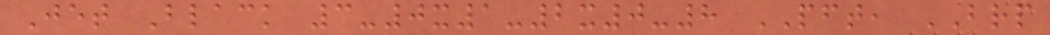Jet Black 3-0x1-2x0-8 PFT, BRP
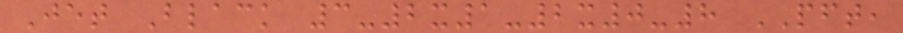Jet Black 3-2x1-2x0-8 PFT,
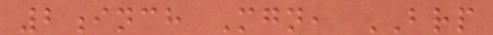2inch Mgn, BRP
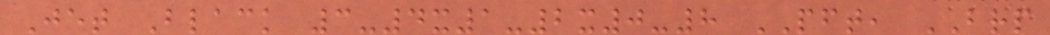Jet Black 3-4x1-2x0-8 PFT, BRP
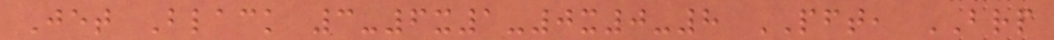Jet Black 3-6x1-0x0-8 PFT, BRP
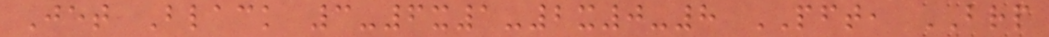Jet Black 3-6x1-2x0-8 PFT, BRP
